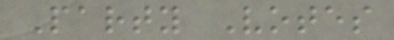Party Votes
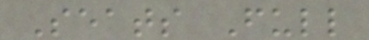Seats Full
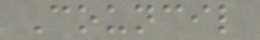Council
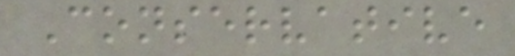Conservative
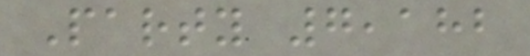Party 7,182
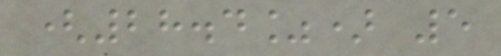(28.4%) 5
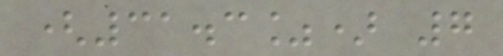(31.3%) 7
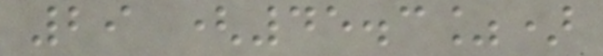29 (45.3%)
